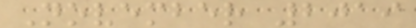November 2019
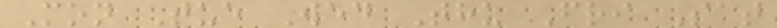Mon Tue Wed Thu Fri Sat
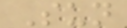Sun
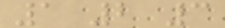1 2 3
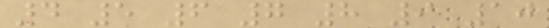4 5 6 7 8 9 10
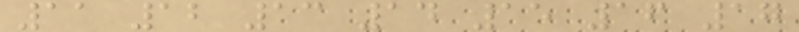11 12 13 14 15 16 17
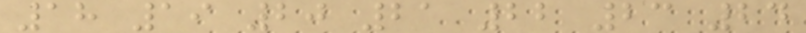18 19 20 21 22 23 24
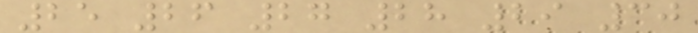25 26 27 28 29 30
